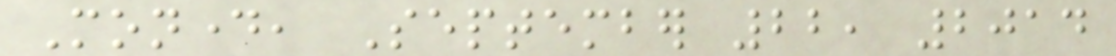Monday, September 22, 2014
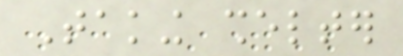Taking shelter
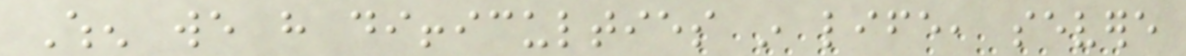When we have difficulties in life, severe
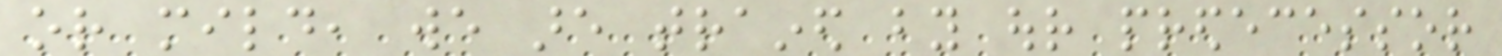or mild, we are trained by our predecessor
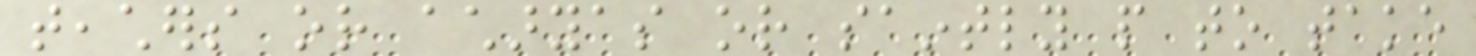teachers or acharyas or saintly people to take
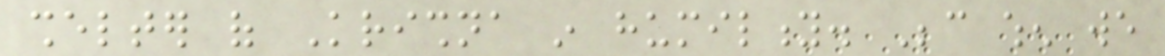shelter of Krishna in humility. Because when we
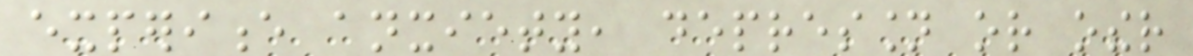experience anxiety, depression or other
